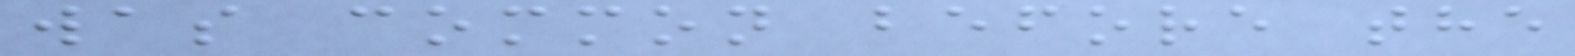was common before the
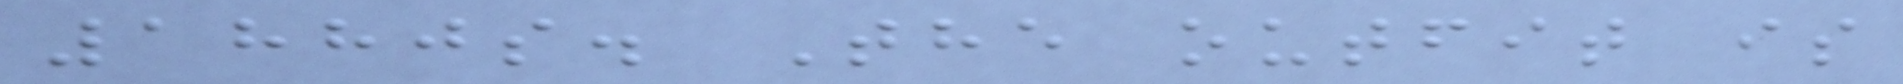1880s. The outfit is
